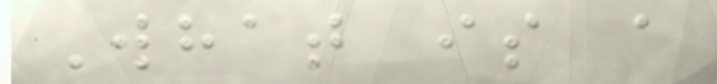What is a
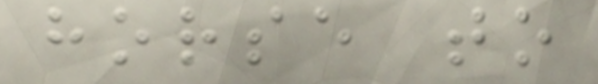horse to
